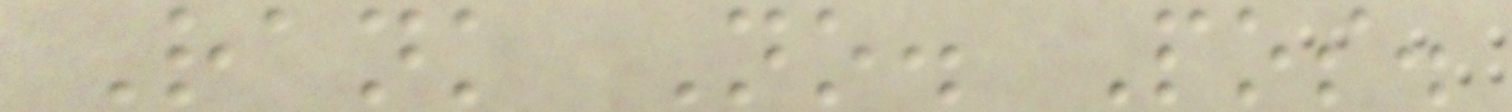Rank No. Pos.
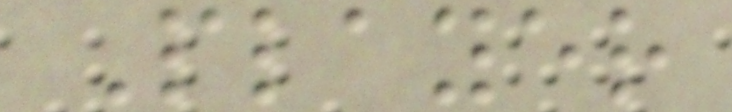Player
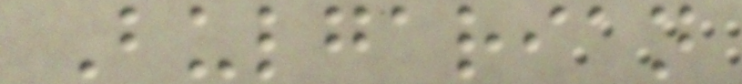Bulgarian
